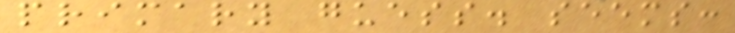primary guess. seems:
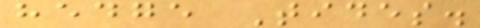hedge Tides.
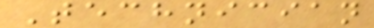Technician
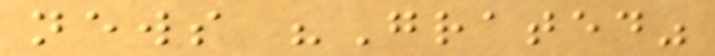news "Grated"
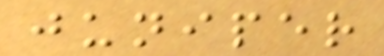juniper
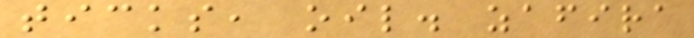ticks, oil. zafira
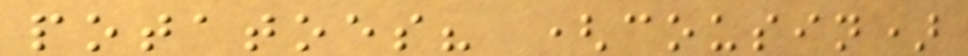potatoes? (cousin)
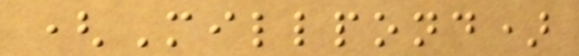(Millpond)
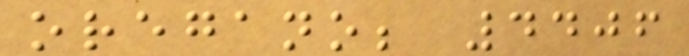oregano; 4406
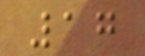17
